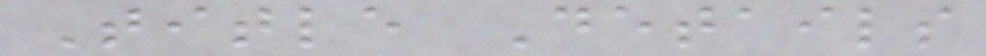Title Details
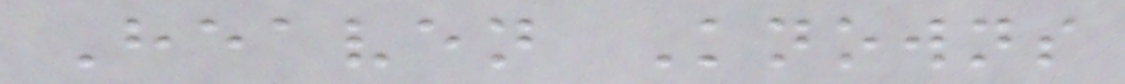Heaven Knowns
